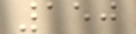150
